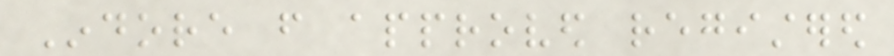Indore from approved registered
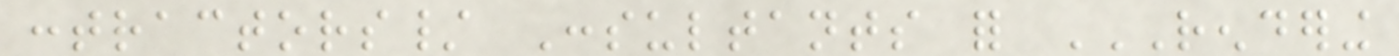contractors/ Consultants for RENDERING
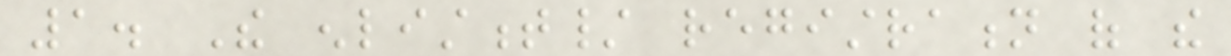1. The enlistment/ registration of the
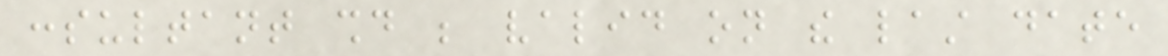consultant should be valid on the last date
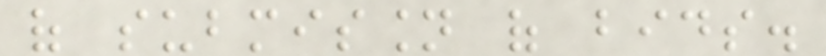of submission of bids.
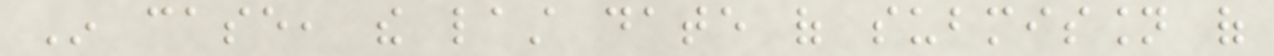In case, the last date of submission of
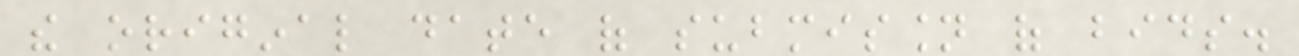the original date of submission of bids.
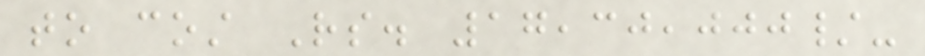to cost Rs. 17,30,000/-
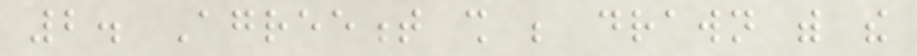2. Agreement shall be drawn with the
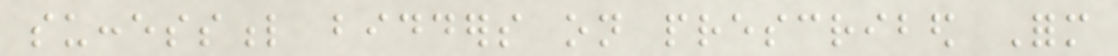successful bidders on prescribed Form
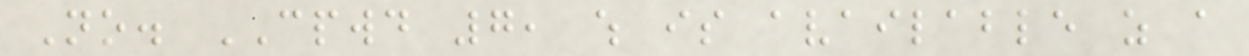No. CPWD 7, which is available as a
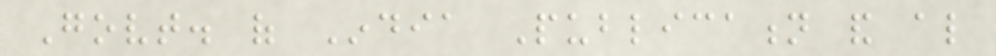Govt. of India Publication and also
